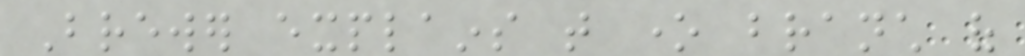Brewer explains that one branch of
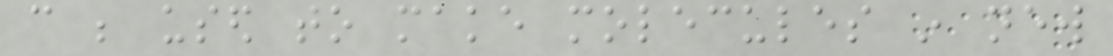can be used to make molecules in new
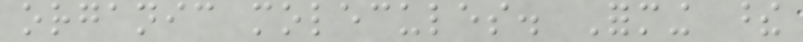organic molecules. Forming these
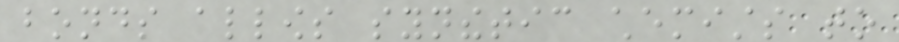bonds allows synthetic chemists to
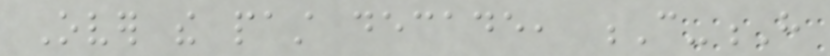Over the past decade, C-H
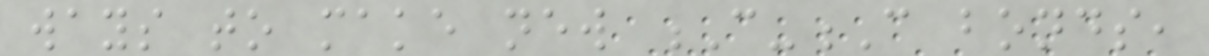ways to make new C-C bonds,
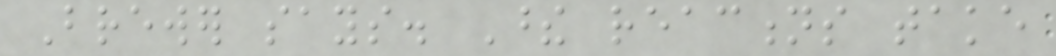Brewer says. These reactions take
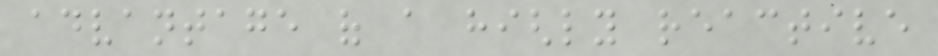advantage of a highly reactive
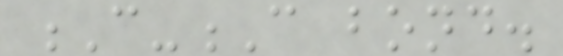C-C bond.
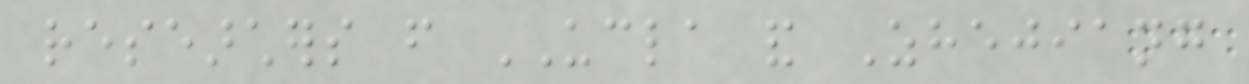researchers from UCLA and Zhejiang
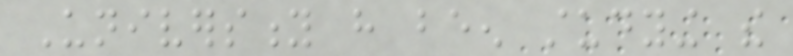University have been studying the
